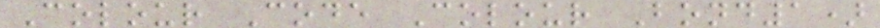Colour Code Colour Bond1)
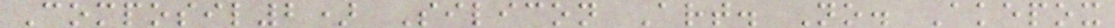Composil2) Silicon Art. No. Akepox
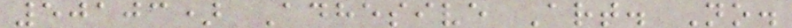50103) Adhesive Art. No.
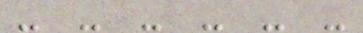- - - - - -
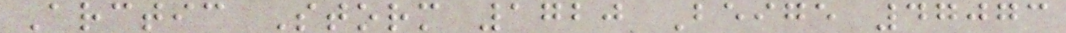Arctic Storm 1720 Beige 47073
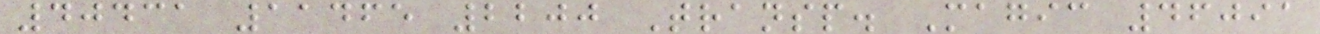40431 11465 2200 Transp. Magic 46091
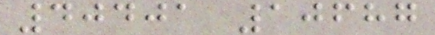40401 10687
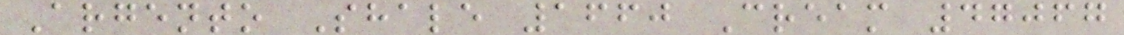Argento Shale 1660 Cream 47067
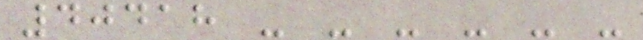40418 - - - - - -
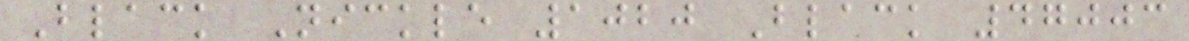Black Nickle 1020 Black 47003
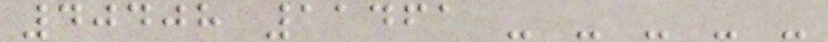40408 11461 - - - - -
